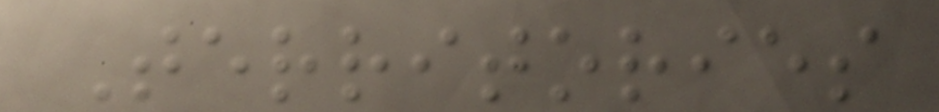Territories
